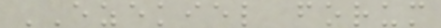EZEKIEL forum
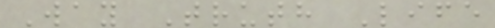Way Truth Life
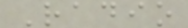Radio
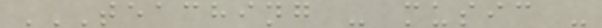TEACHING - MUSIC -
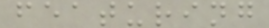featuring
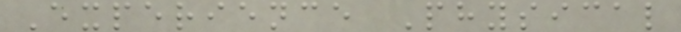Experience Physical
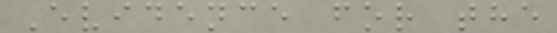Evidence for the
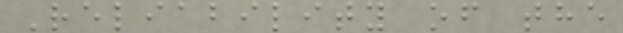Reliability of the
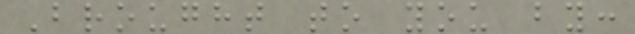Brought to you by:
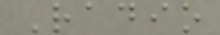Radio
